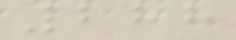288
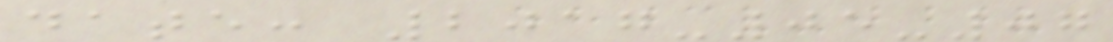date: 2017-05-07
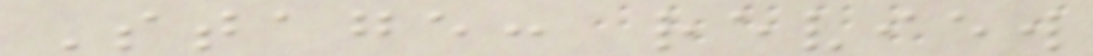Stage: review
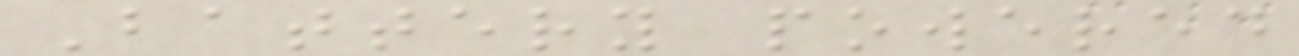Battery powered
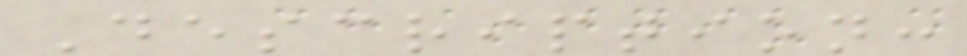Description:
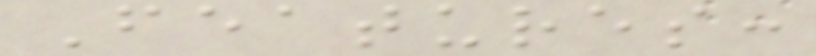Features:
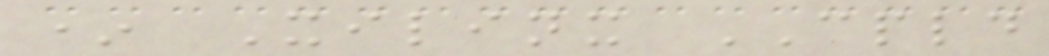* Xilinx CPLD
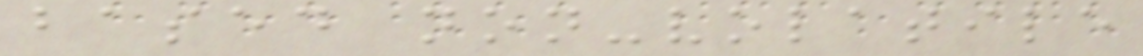based non-volatile
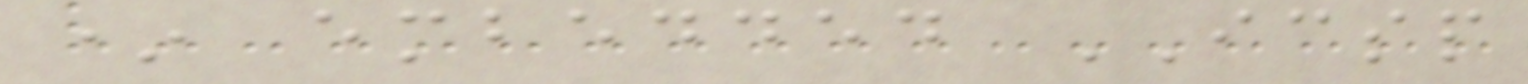* embedded ICSP
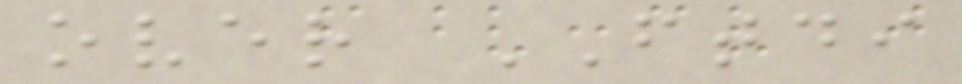over FTDI
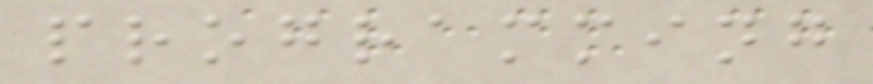programming
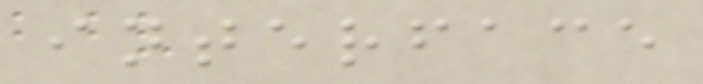interface
